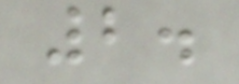2.
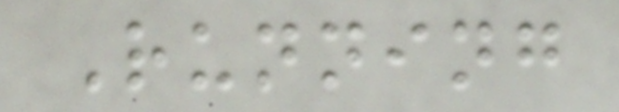Running
